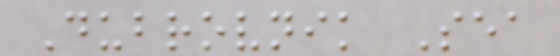Dubrovnik Sea
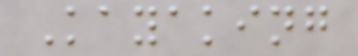Kayaking
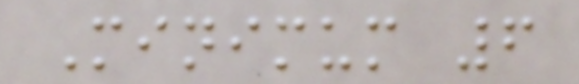Minimum 6
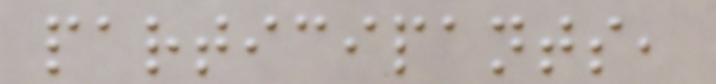participants,
